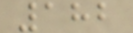182
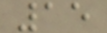15
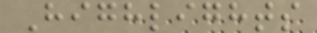Highlights
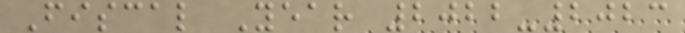Fiscal Year 2022-2023
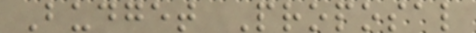Budget Proposal
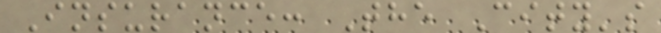Insurance: The City's
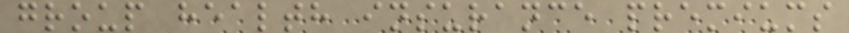group health insurance premiums
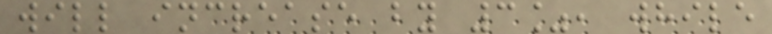will increase by 3%, while
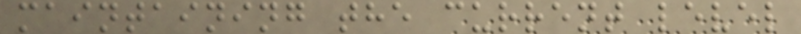maintaining the current level
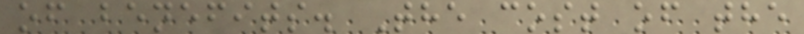of benefits. The cost of the
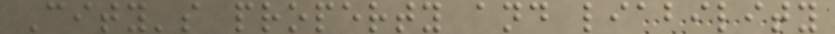City's property and liability
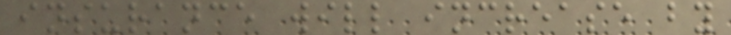insurance will increase by
